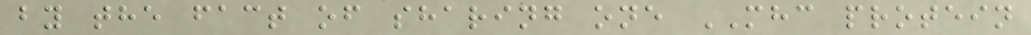by the fact of sharing one MHC protein
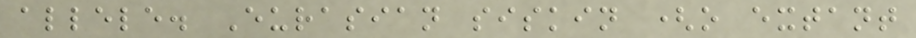allele. Eurasian siskin (o extant
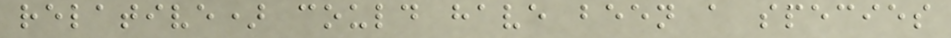relative) could have been a species
